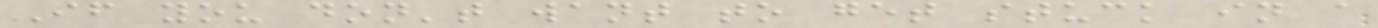If you don't want to get stuck in a
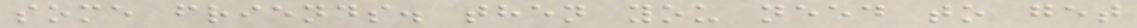some friends. then you need to get
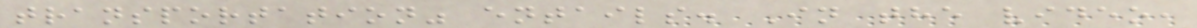transportation" entails. In the video,
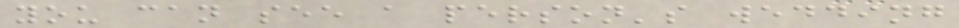you can see a person's wedding
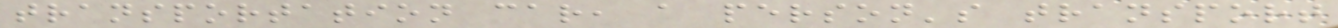transportation car, a person's transport
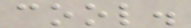cool.
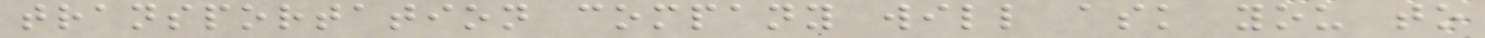transportation company will ask you to
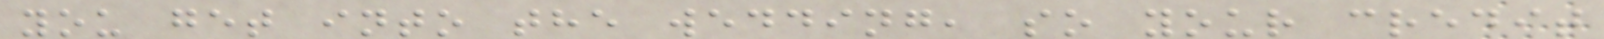you get into the wedding, so your credit
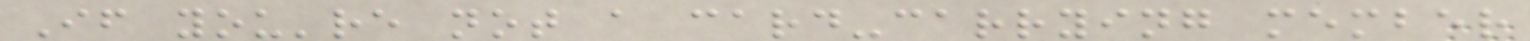If you're not a card-carrying member
